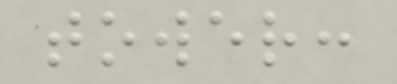tower:
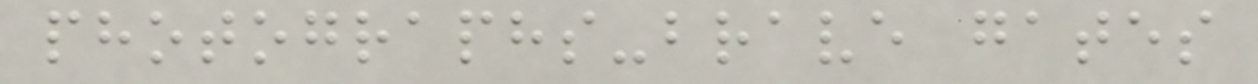photographs-brave gates
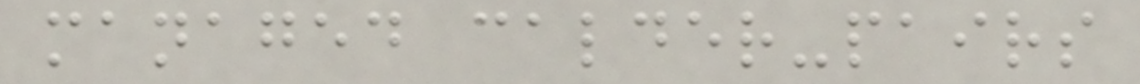managed calder-pairs
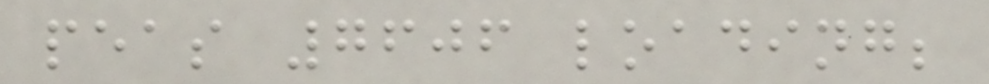peas 7606 loading;
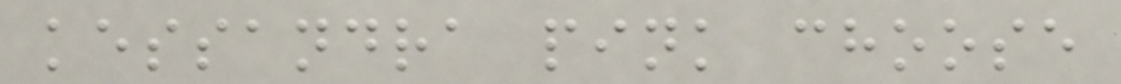kessandra pink choose
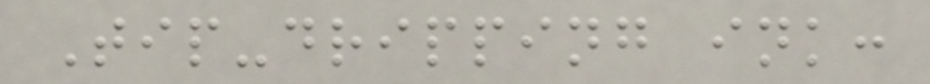Tip-dripping ink:
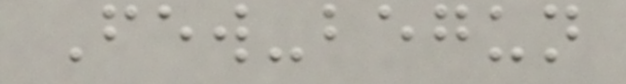Few-begun
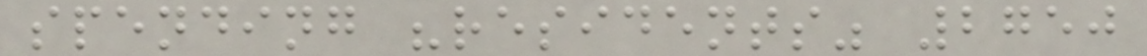spending "residents" 2750
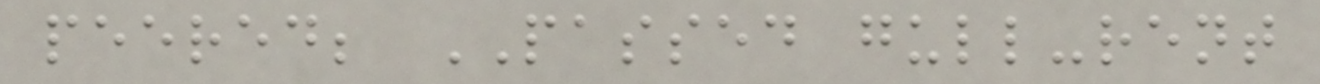peered; PASSED gull-rent
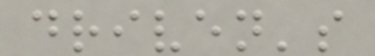driven's
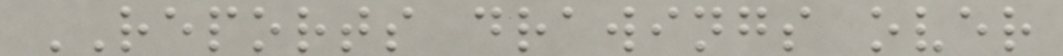REPORTS drawings over
